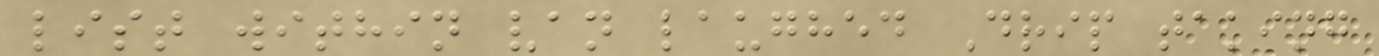list within van laughed Drip taking
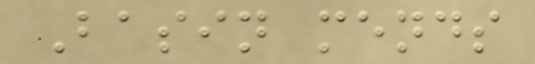Basin mends
